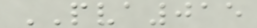PVA015
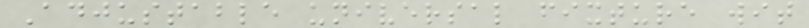Adjustable universal fixture wit
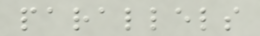parallels
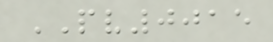PV0015
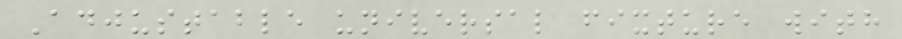Adjustable universal fixture with
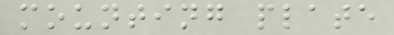mounting plate
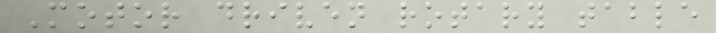Motor driven rotary table
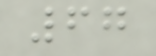67
